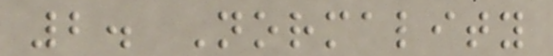2. Normality
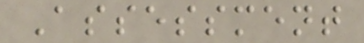Assessment
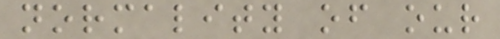normality of our
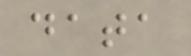data
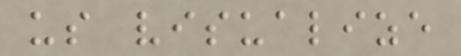us visualize
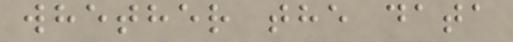whether the data
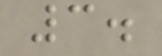3.
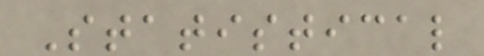Statistical
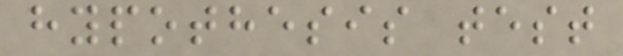hypothesis test
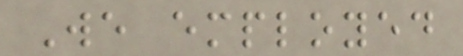We employed
